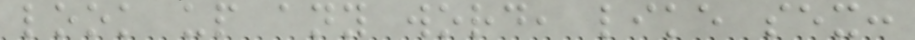look up any word, like sex:
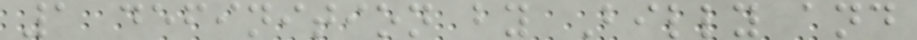1 definition by Billy and
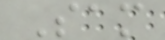Sam
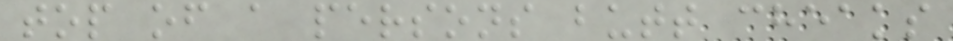top of a persons butt cheaks
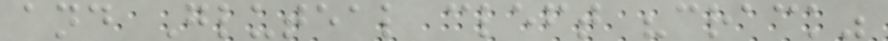and Gluteal cleft "crack"
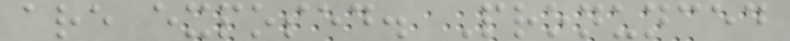are exposed. Pronunced
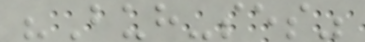"Buh-ses"
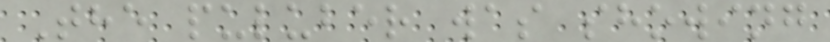The puluber was showing
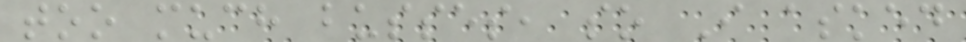too much busses, so I asked
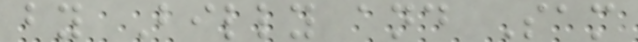by Billy and Sam
